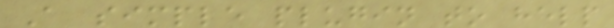A simple plugin to help
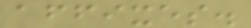affixes.
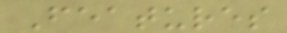Features
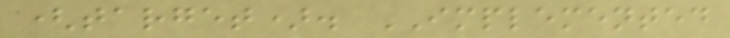(target). IMPLEMENTED
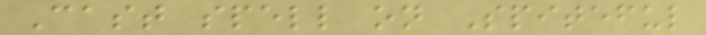Cast spell on Spiteful
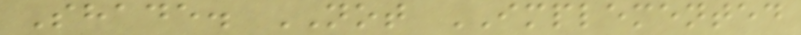Shade. NOT IMPLEMENTED
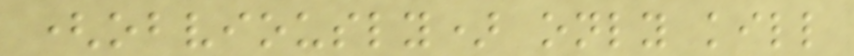(obviously) only kill
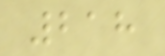218
